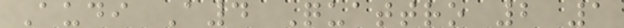Audi A4 Quattro 2 1
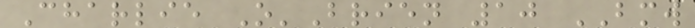Charlie O'Brien 10 BMW
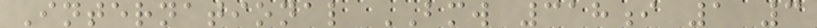International BMW 318i 1 3
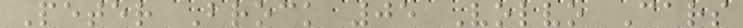Peter Brock 05 Volvo Cars
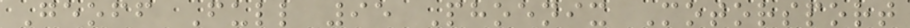Geoff Full 95 Phoenix Motorsport
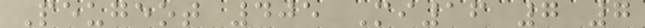Peugeot 405 Mi16 7 7
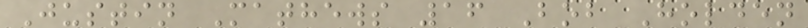Justin Mathews 16 Bob Holden
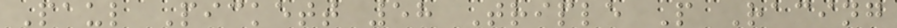Paul Pickett 58 Triple P Racing
